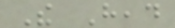The Head
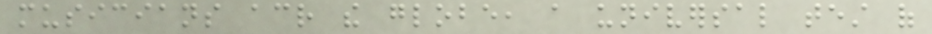musicians across the globe, a universal test of
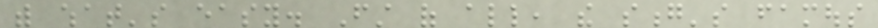with what's easy. First of all, the song's famous
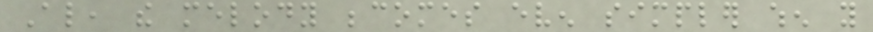Also, the melody becomes even simpler when you
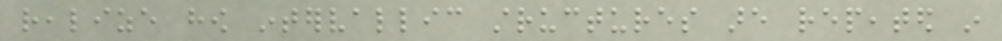realize how intervallic structures are repeated in
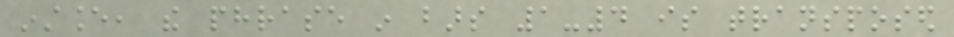instance, the phrase in bars 1-4 is transposed
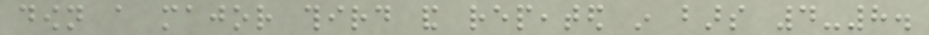down a major third and repeated in bars 4-8.
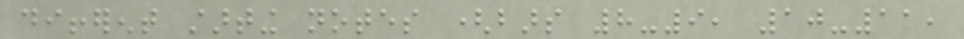different starting notes (bars 8-9, 10-11,
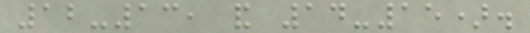12-13, and 14-15).
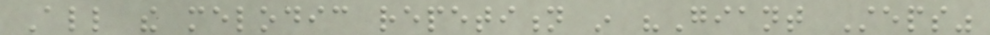All the melodic repetition in "Giant Steps"
